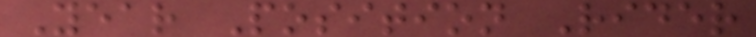Year Position Rider
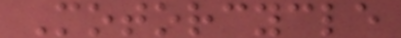Motorcycle
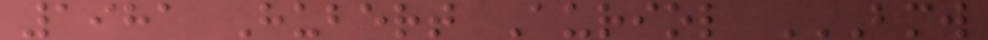1981 Hubert Auriol BMW
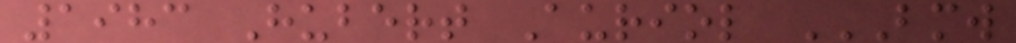1983 Hubert Auriol BMW
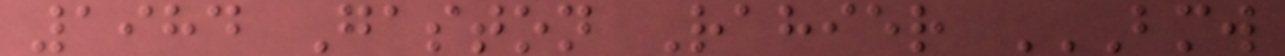1984 Gaston Rahier BMW
